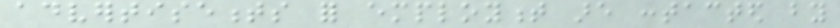advertisements for employment are contacted by
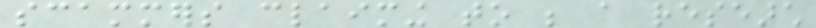scammers claiming to be a research
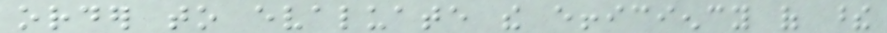order to evaluate the efficiency of these
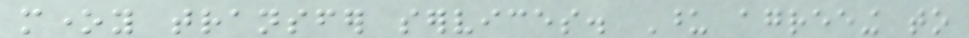money transfer services. Upon agreeing to
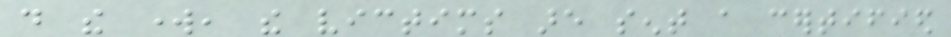do the work, the victims are sent a certified
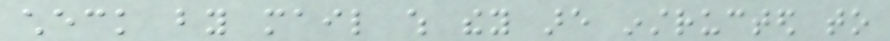check by mail which they are instructed to
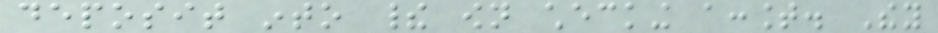deposit into their own checking account. They
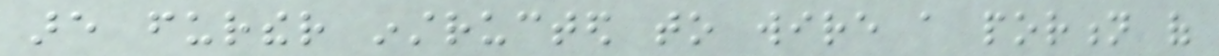are further instructed to wire a portion of
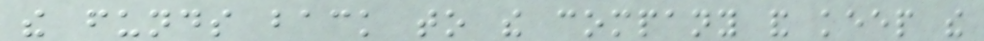the funds back to the company and keep the
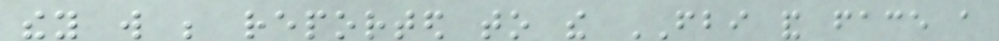they will be reported to the FBI and face a
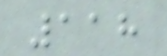118
